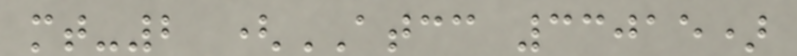mt-2 (ATCC 33015)
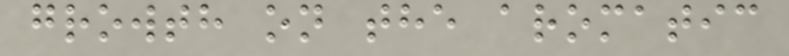growth on the aromatic
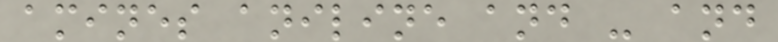amines aniline and - and
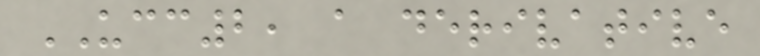UCC2, a derivative
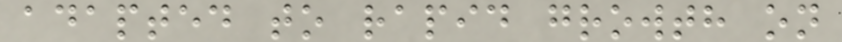adapted to rapid growth on
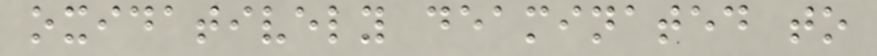oxidatively deaminated to
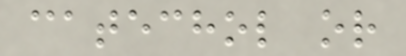catechol or
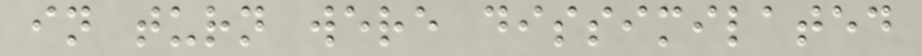in turn were dissimilated
